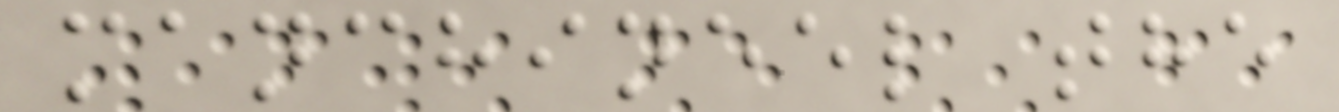manchineel the
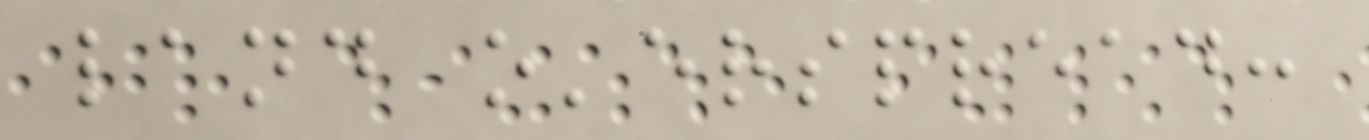land o'erspread:
